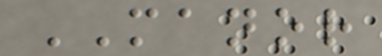MANOR
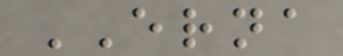ERNA
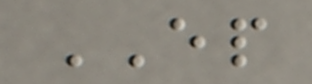EP
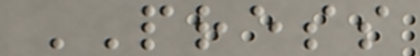PRESS
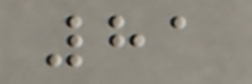81
